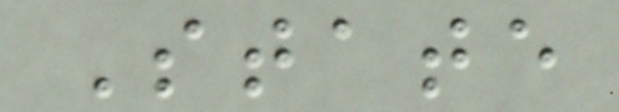State
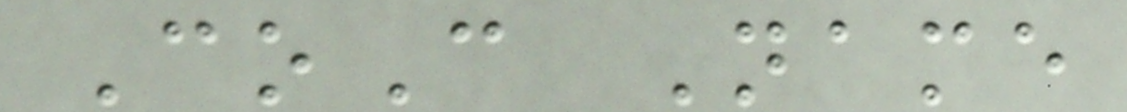CoC Name
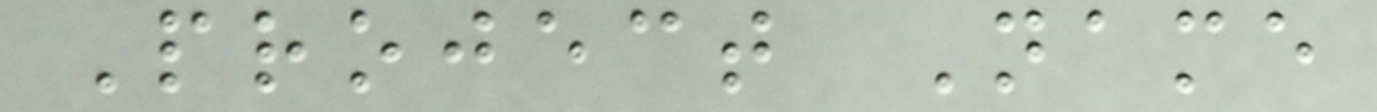Project Name
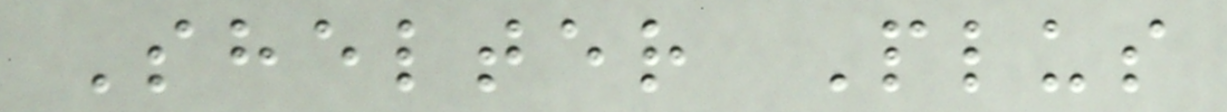Shelter Plus
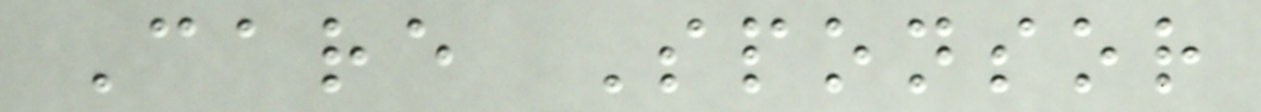Care Sponsor
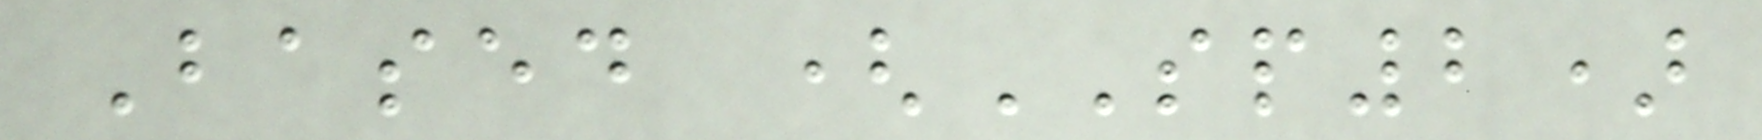Based (SP2)
